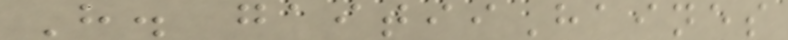H. gaitiiHaines
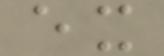ex
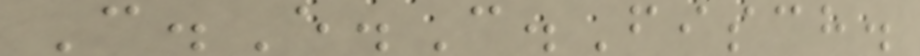C.E.C.Fisch.
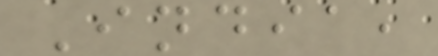India,
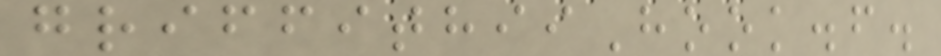griffithiiHook.f.
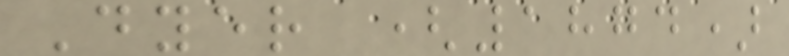Dyer (1874)
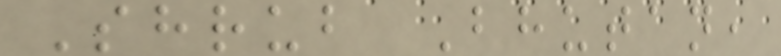Shrub Bhutan,
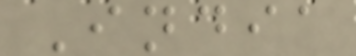India
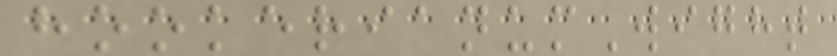hookerianumWight
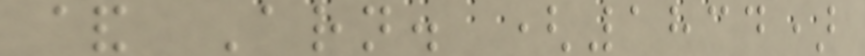& Arn. (1834)
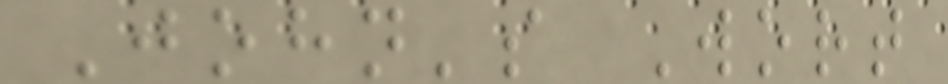John's Wort
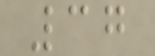37
